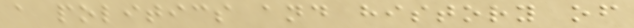a politics and history of
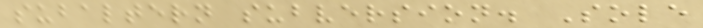subaltern subversion. Sole
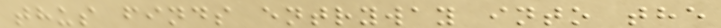thus finds entryway into the
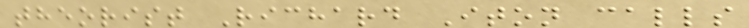theorist Richard Iton calls
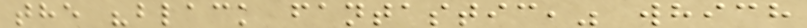the "black fantastic," which
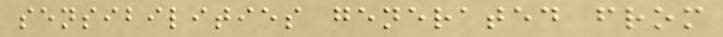sensibilities generated from
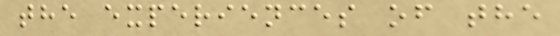the experiences of the
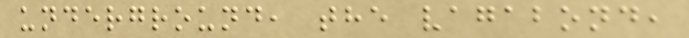underground, the vagabond,
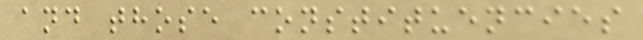and those constituencies
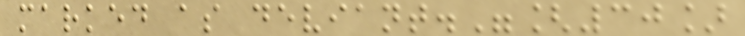marked as deviant."[30]
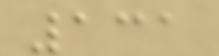131
